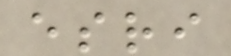esri
